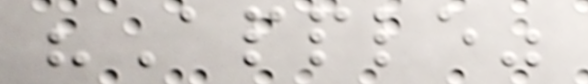"Apple"
